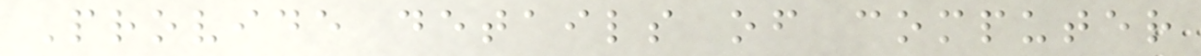Provide details of computer
